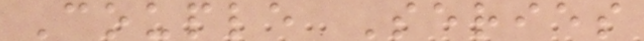Couple Series
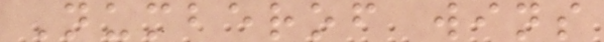Numberof wins
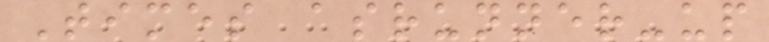Times asrunner-up
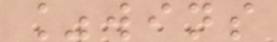%wins
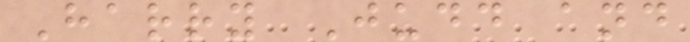Harry Judd and
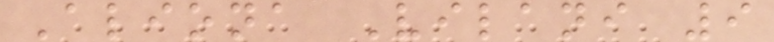Aliona Vilani 9
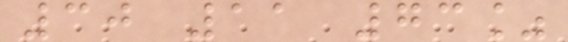30 11 73%
